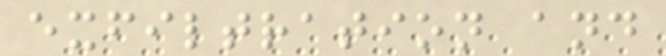exfiltration and
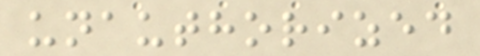unauthorized
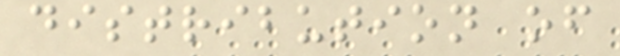distribution of
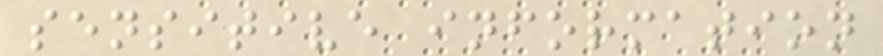sensitive information
